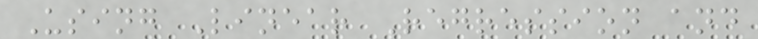Using Linear Regression and
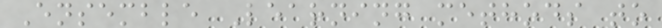Ensemble Learning methods to
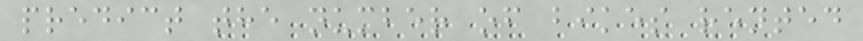predict the number of bikes rented
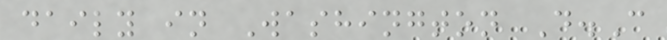daily in Washington D.C
